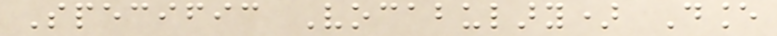Specific Vocabulary) Dance
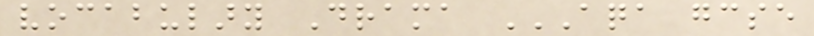vocabulary Drama AQA GCSE
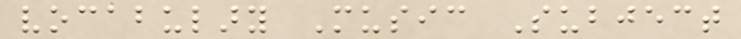vocabulary Music Subject
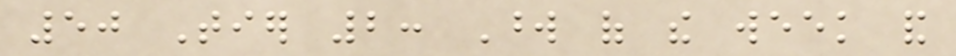50 Tier 2: Word of the week and
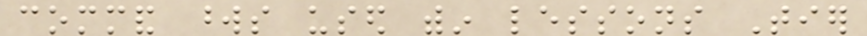command words used within lessons Tier
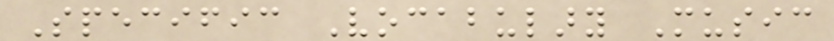Specific Vocabulary Music
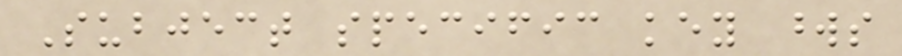Subject specific key words
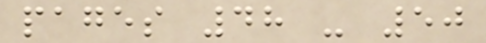pages 48 - 50
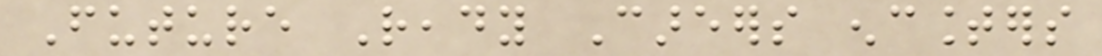Future Ready Careers encounters
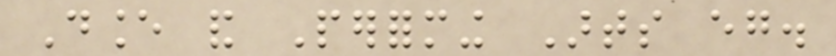Dance and Performing Arts eg.
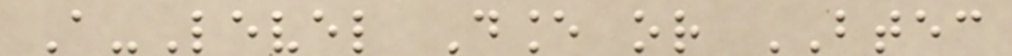A-Level Dance or BTEC
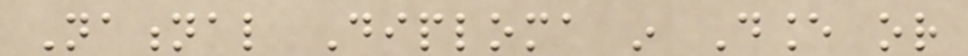National Diploma in Dance or
